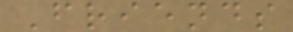Friends
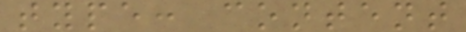type: content
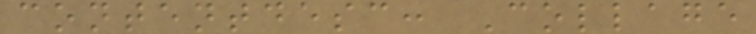contentdesc: Collage
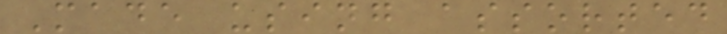Made using assorted
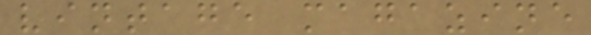vintage magazine
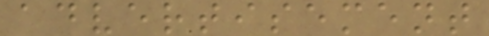advertisement
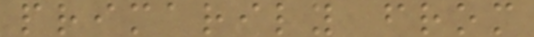primarily from
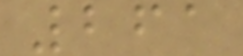261
